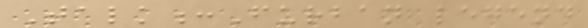Talk:Furban legend
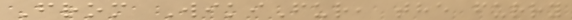From WikiFur, the furry
